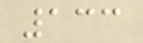133
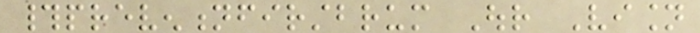#preventionfirstbrum Our Vision
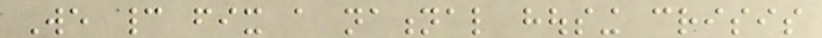We cannot fix a national housing crisis
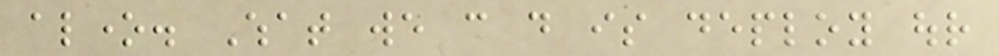alone. What we can do is deploy our
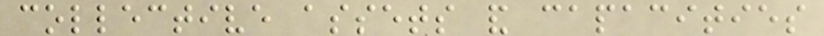collective assets and capacities
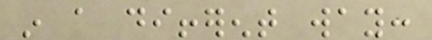in a different way:
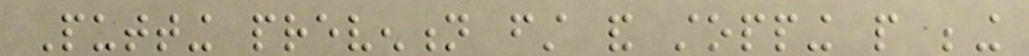Putting prevention first and stopping people being
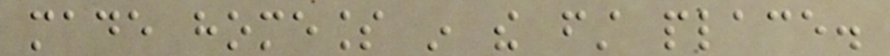made homeless in the first place.
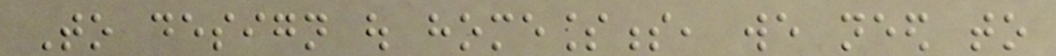To design out homelessness, we need to
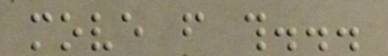move from this...
